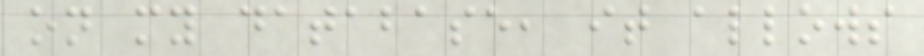on my database, it allows
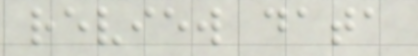review data
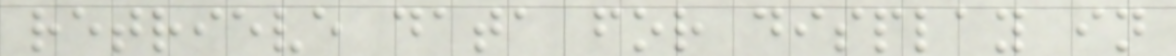retrieve data for display in
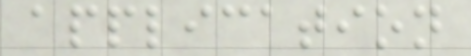application
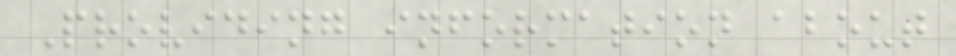Providing information about
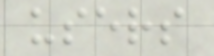users
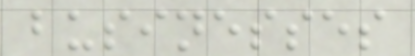businesses
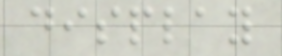display
